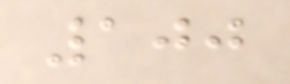100
